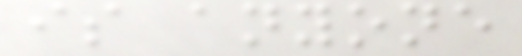is anyone
